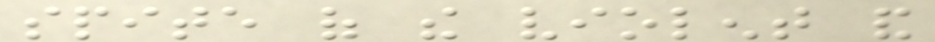spite of the violent and
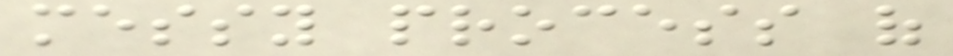messy process of
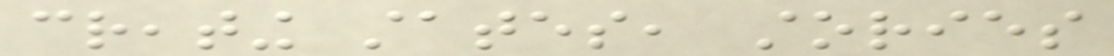creating states, stories
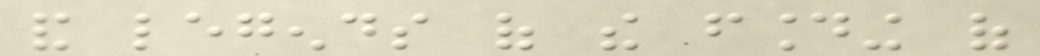and legends of the founding of
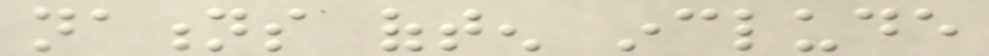nations often include
